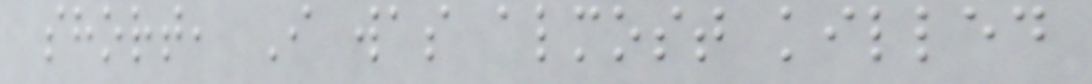short, I was almost killed
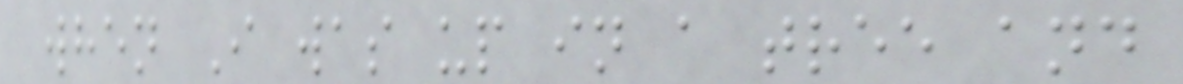when I was up in a tree and
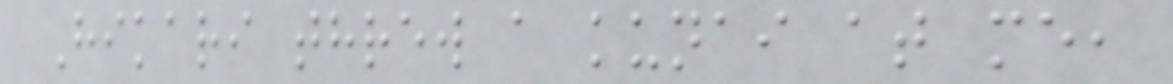Hikari threw a kunai at me,
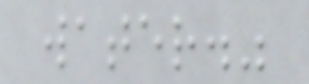water."
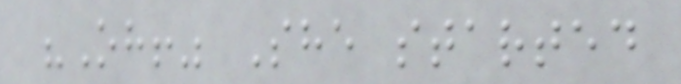"Oh!" She started
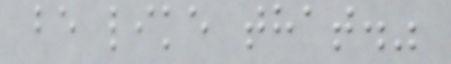be like that."
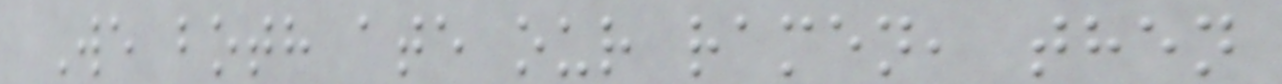We both ate our ramen, then
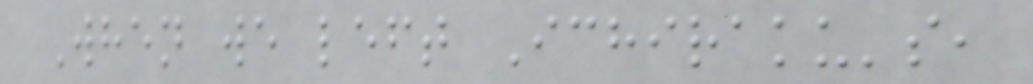When we left Ichiraku's,
